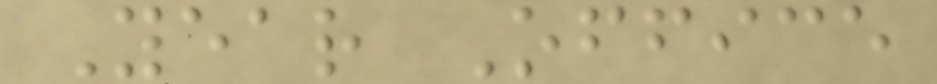Year Office
